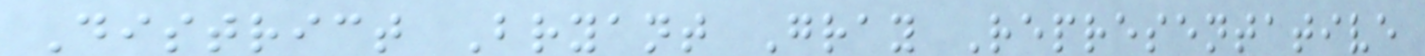District Bryant Gray Representative
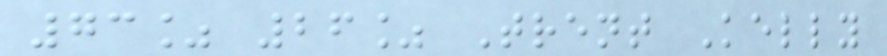73% 26% Trent Kelly
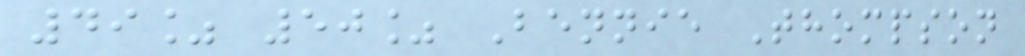49% 50% Bennie Thompson
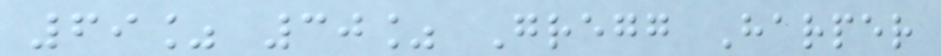69% 30% Gregg Harper
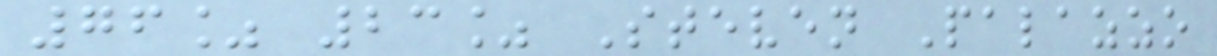76% 23% Steven Palazzo
